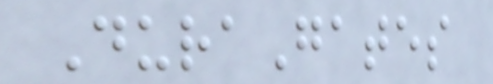DuraGates
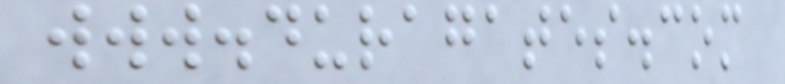www.duragates.com
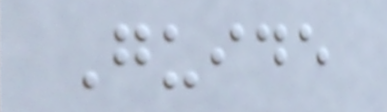Guide
